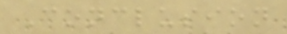Conclusion
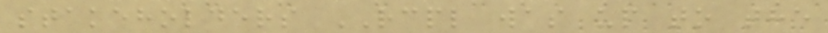stakeholders RCPL was up to the
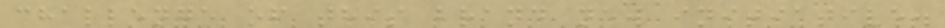challenge of this brand new initiative.
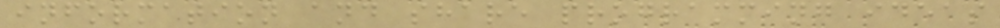information and share programming ideas
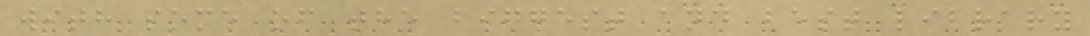with some of the biggest and best library
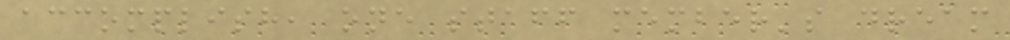accomplish, one staff member's dream
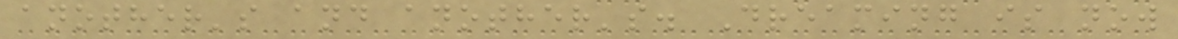another's and another's. Dreaming is now
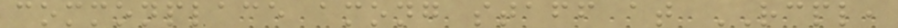commonplace among staff at RCPL,
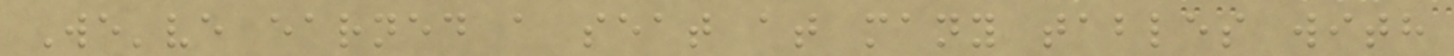We've earned a seat at many tables with
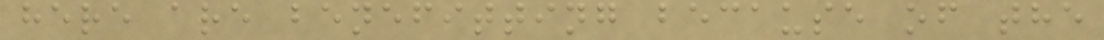here are benefitting because of the
